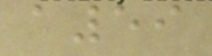a59
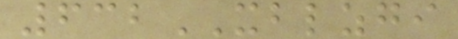632XBLZGI
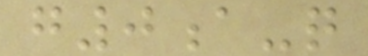g0a-q
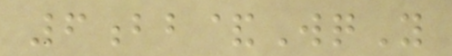6bb&WqY
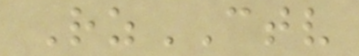RzCTV
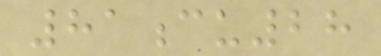81cu28
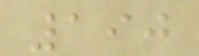190
